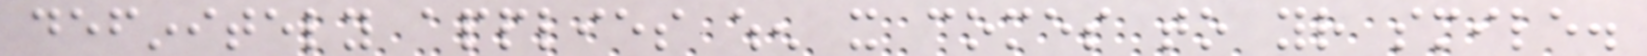definitely applies when it comes to your smile.
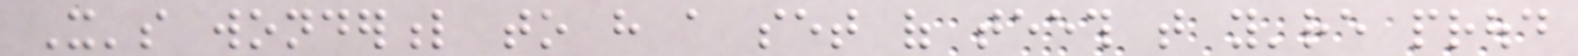It's wonderful to have a set of teeth that you're proud
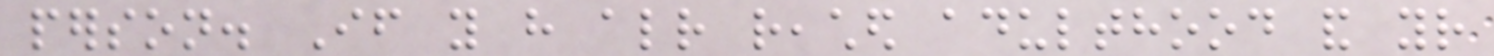person. If you have already reached adulthood and your
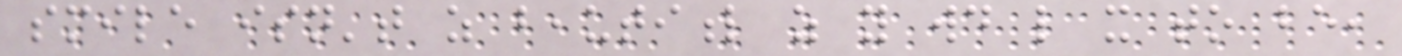smile isn't as beautiful as you would like it to be,
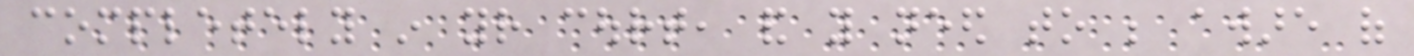completely in your court, and you need to be aware of
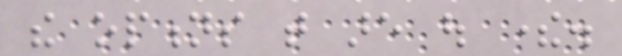the options that are out there.
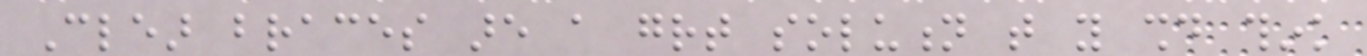Clear braces are a great solution that you should think
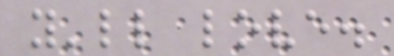you'll love.
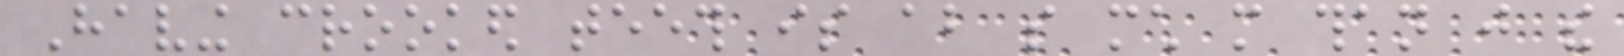Having crooked teeth is about so much more than just the
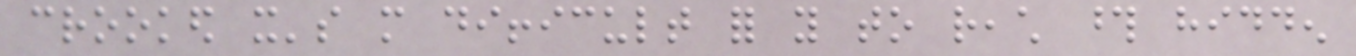crooked it's more difficult for you to reach those hidden
